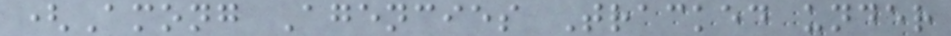(Among Agencies Tracked under
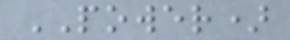POWER)
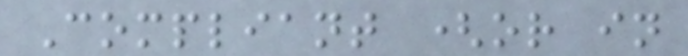Compliant (or in
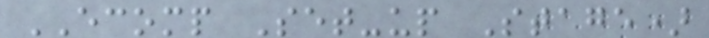ECOMP Set-up Stage)
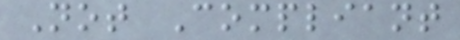Not Compliant
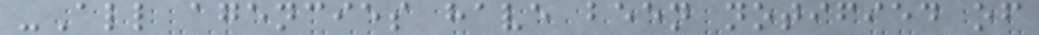-All agencies have been notified of
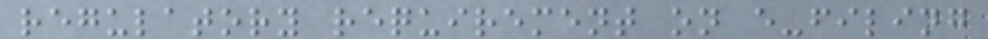regulatory requirement on e-filing
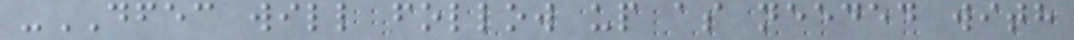-DFEC will follow up as needed with
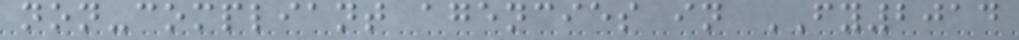non-compliant agencies in FY2014
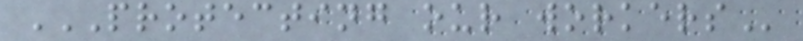PROTECTING OUR WORKERS
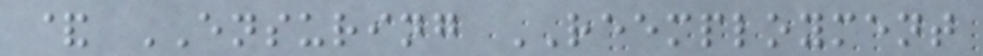& ENSURING REEMPLOYMENT
